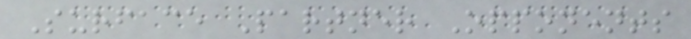Surface Partner Opponents
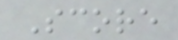Score
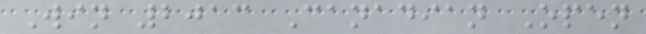Win 2013 Canadian Open
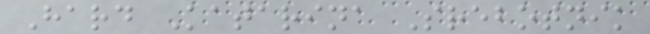Hard Katarina Srebotnik
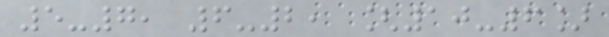5-7, 6-2, [10-6]
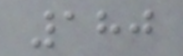180
